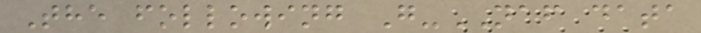The following G-NAF data
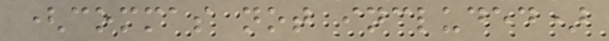(commas not included)
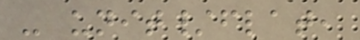- unit/flat,
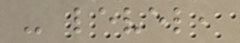- level,
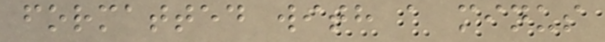formatted with a minus
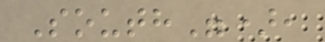South"),
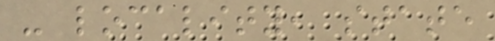- locality, state
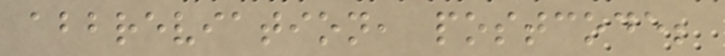abbreviation, postcode;
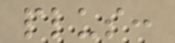plus:
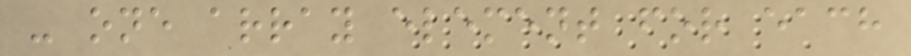- one array element for each
